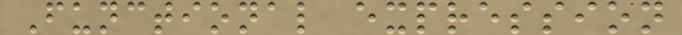Functional expression
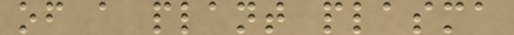of a plant plasma
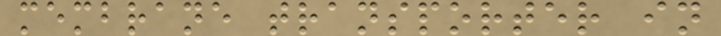membrane transporter in
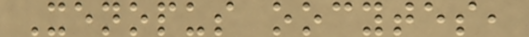Xenopus oocytes,
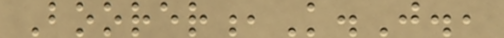Boorer,K.J.,
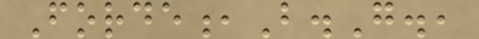Forde,B.G.,
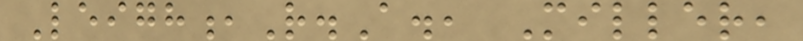Leigh,R.A., Miller,
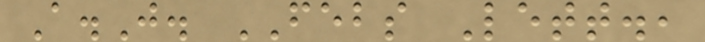A.J. FEBS Lett.,
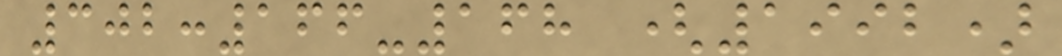302:166-168 (1992)
